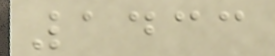1433
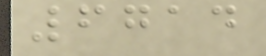6714
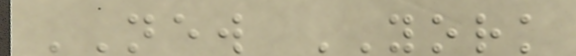NEW YORK
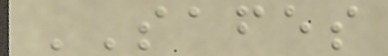SAFES
